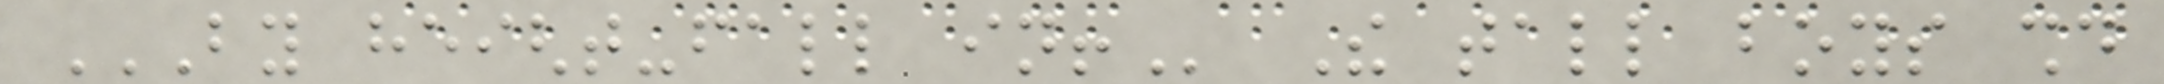BY HEIGHT-FALL IN! The tall boys should
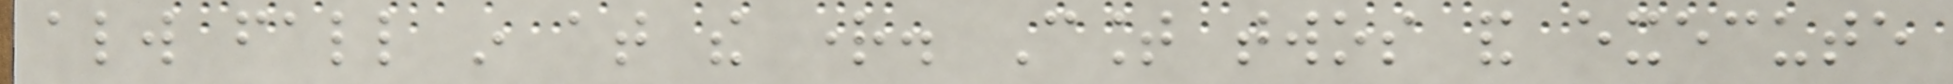always fall in at the right. Count twos and execute
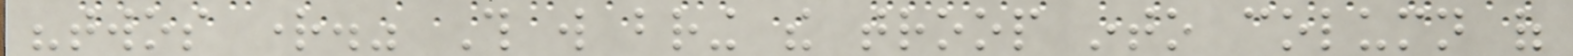"twos right." This will bring the troop into column of
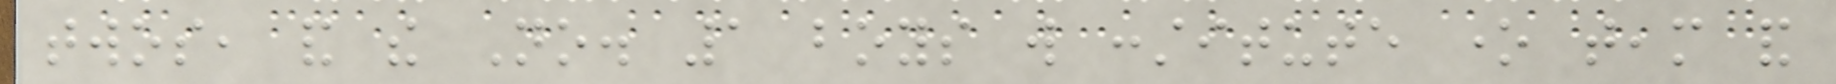twos, and the No. 1 boys will constitute one team and
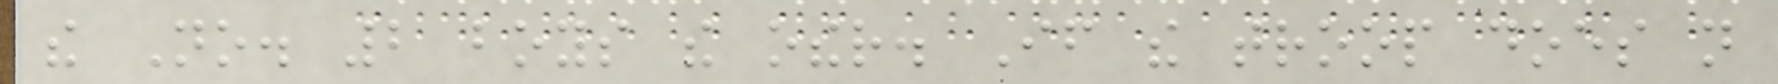the No. 2 boys the other. If the troop does not
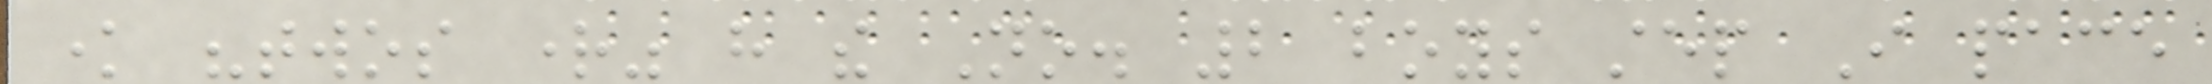know "twos right" have the No. 2 boys step I pace
